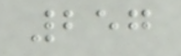257
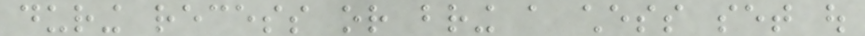during recess or bring a chess set out
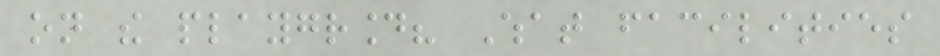on the playground? What facilities
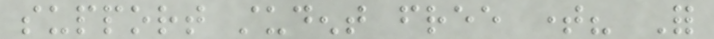support student free time? For
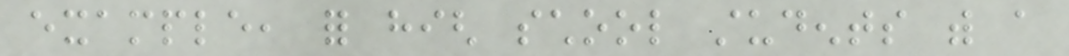example, for high school students with a
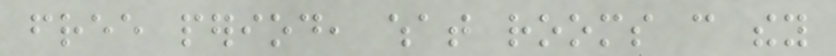free period, what rooms can they
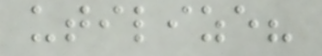utilize?
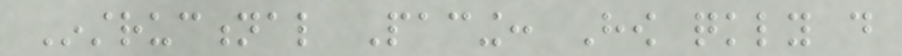Instructional Pacing: How quickly do
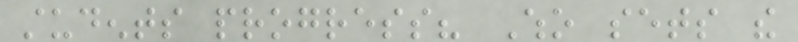students progress? Who sets the
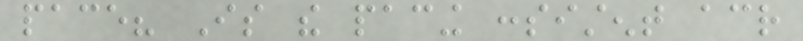pace? Is the pacing consistent across
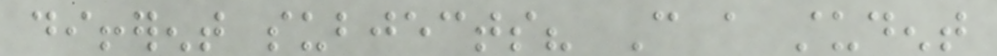different subjects? Can a student
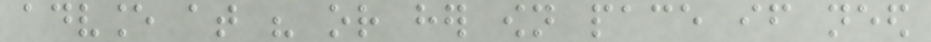advance at his or her own pace if need
